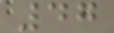47
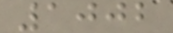1002
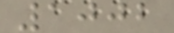1002
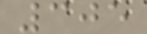305
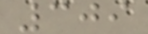309
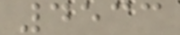4533
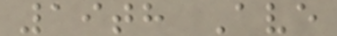19th Ave
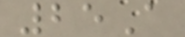25A
